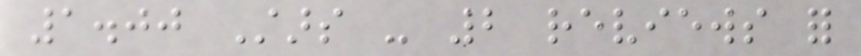1.00 Stars - 2 reviews for
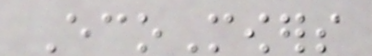EcoMowers
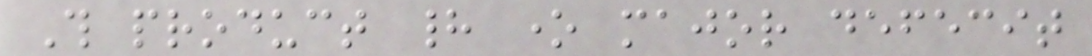This product had one major defecit
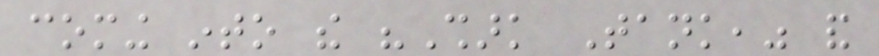coming into the "Shark Tank," and
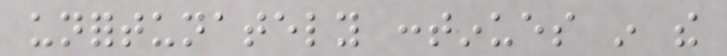unfortunately continues in the
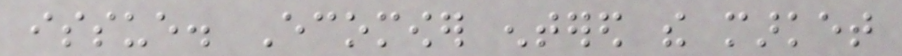issue. Ecomower entered the market
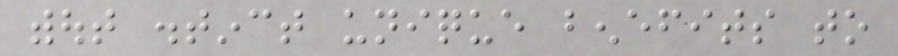without distinct unique benefits to
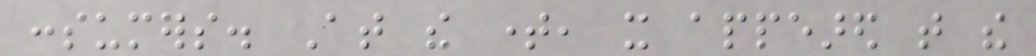consumers. At the time, it appeared that the
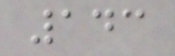143
